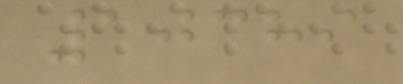10389
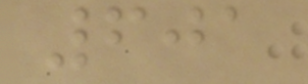601
